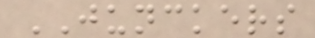JUNCKERS
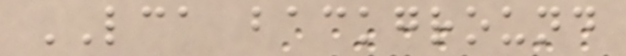LCA background
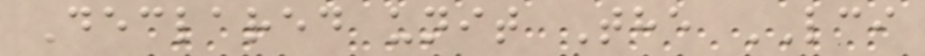Declared unit The LCI
